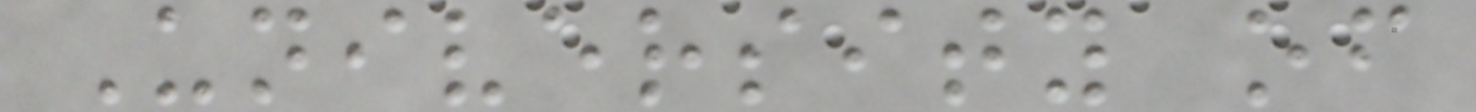University of
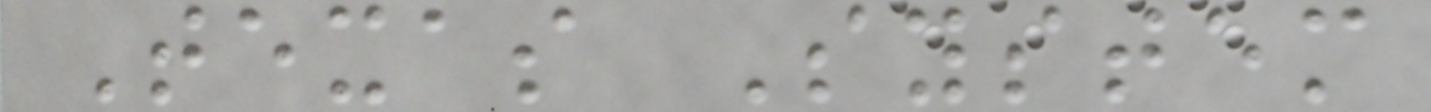Texas System
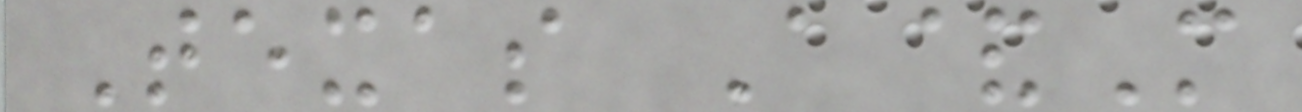Texas A&M
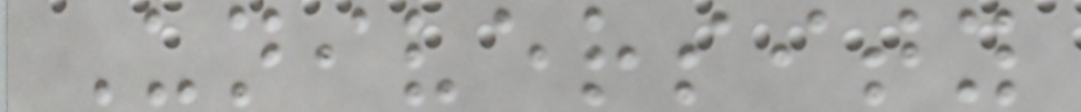University
